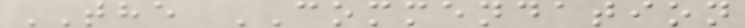THE COMMENDATION
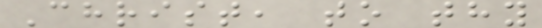Christ, to thy
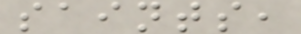saints,
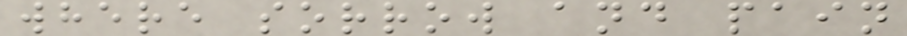where sorrow and pain
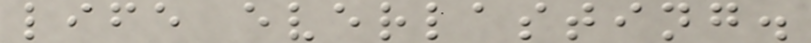life everlasting.
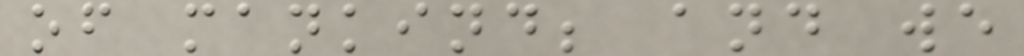of mankind; and we
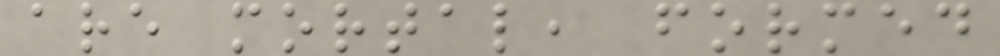are mortal, formed
